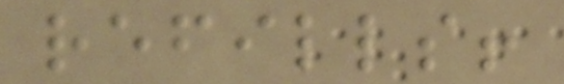refills!
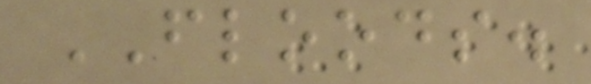FLOODS.
